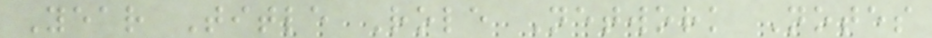Year Title Role Network Notes
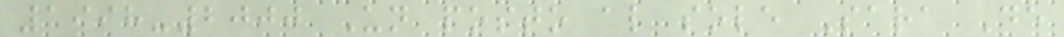1998-2000 Un posto al sole Sara De
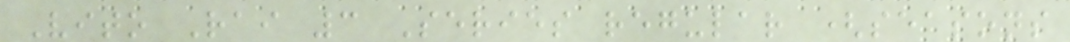Vito Rai 3 Series regular (seasons
